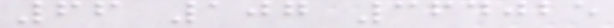66 107 364025
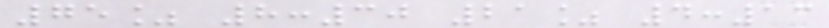75% 8:30 21% 4:13
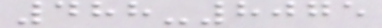488-8075
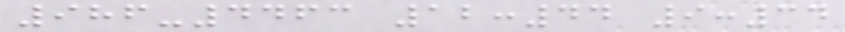986-4463 12:44 9:34
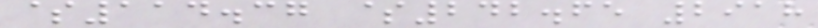$114.37 $242.65 2918
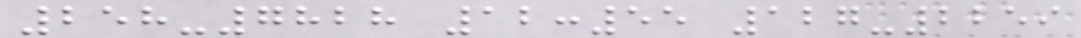258-7828 12:55 127-2259
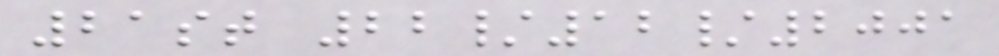21st 22/12/2001
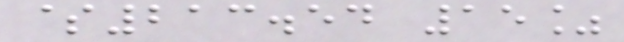$213.54 15%
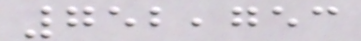752,753
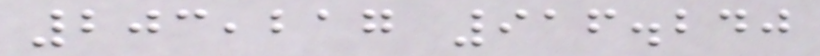203,217 916.240
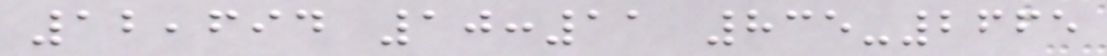12,694 10:11 835-2665
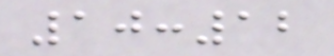10:12
